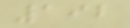192
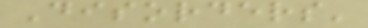Disorders'
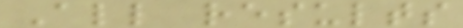All results
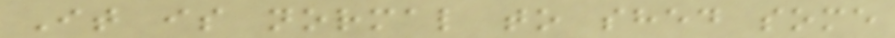It is normal to shed some
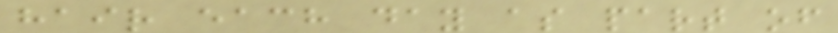hair each day as part of
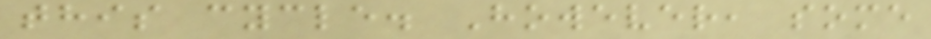this cycle. However, some
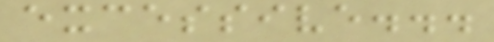excessive...
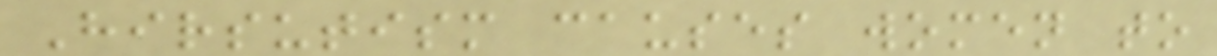Hirsutism causes women to
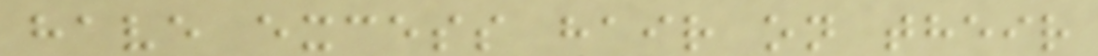have excess hair on their
